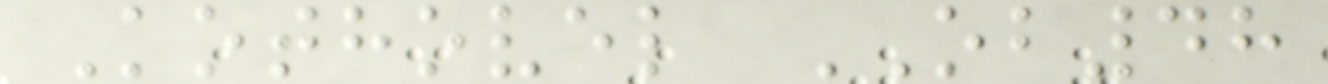Kothovel OB48
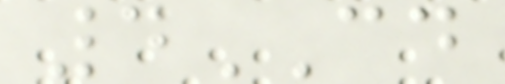4CD
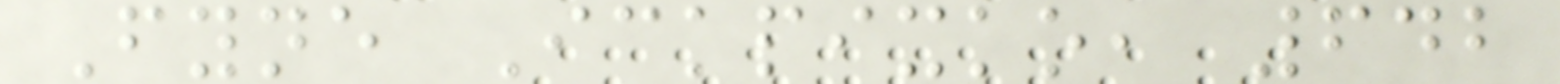Fyne Ickpixko, 642
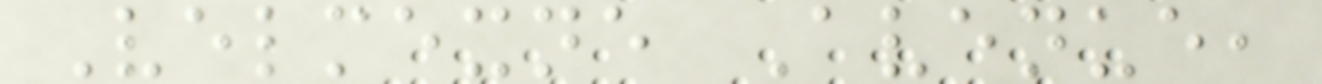Velmexne Avenue,
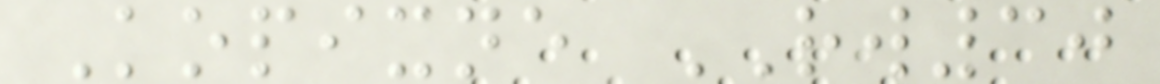Kopixne RW30
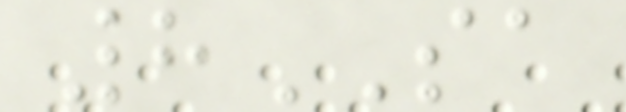8SA
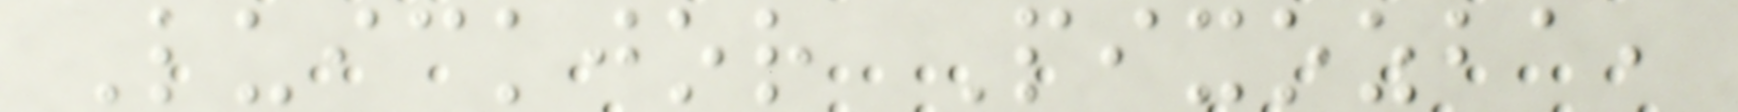Luickjor Pixozba,
